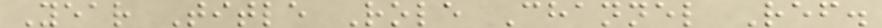Year Title Role Channel Ref.
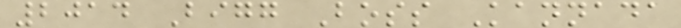2014 Bigg Boss Kannada
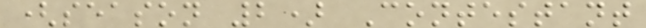(season 2) Contestant
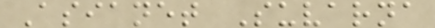Asianet Suvarna
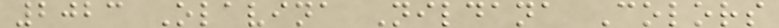2023 Olavina Nildana Colors
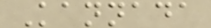Kannada
